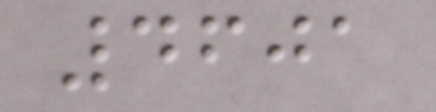4601
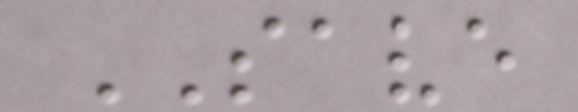SAVE
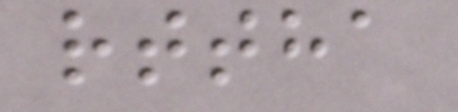rttha
